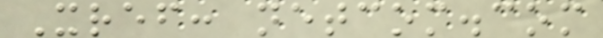Xref: netcom.com
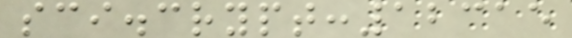sci.crypt:12315
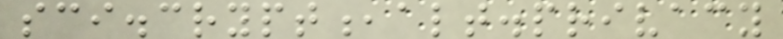sci.crypt,alt.privacy
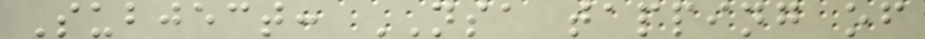Subject: NSA tapping of
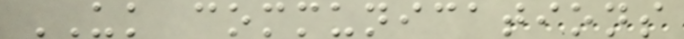UK communications
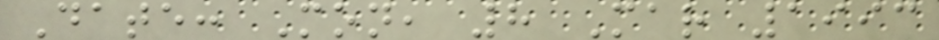Date: Mon, 8 Mar 1993
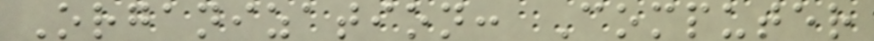Organization: Computer
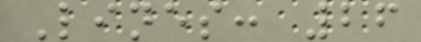Lines: 26
